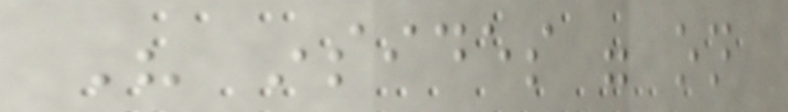His insides were on
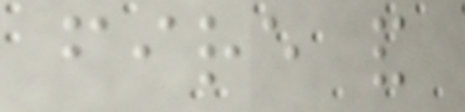fire and
